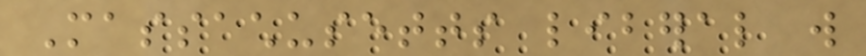Massachusetts liberal will
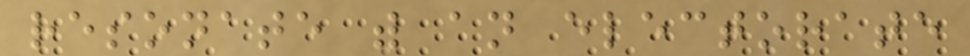resonate with an electorate
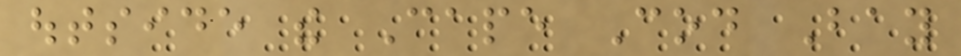outside the Cape Cod Bay
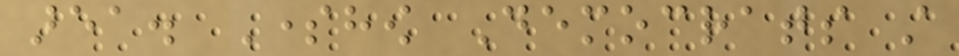area. Somehow Democrats still
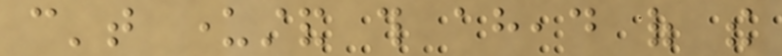can't understand this ahead of the
